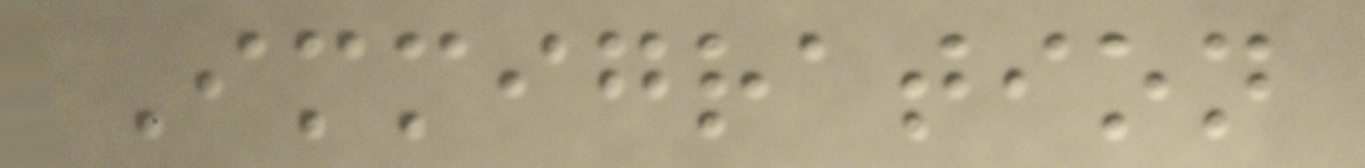Immigration
